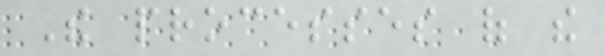The processes of the
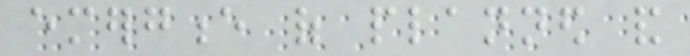emergence of planned and
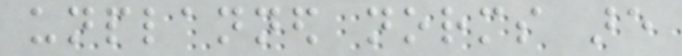unplanned norms are
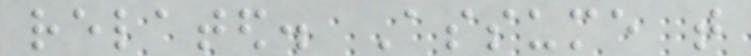related. Assume that
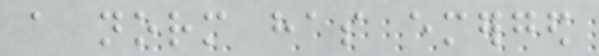a norm has emerged
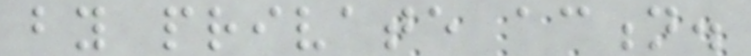by private action.
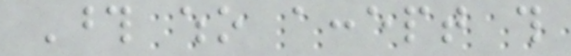Those who accept this
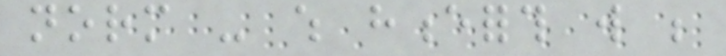norm - which henceforth will be
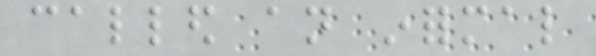called an informal
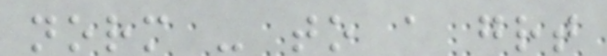norm - to a great
